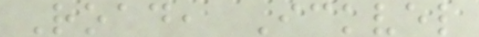Road, Ickvel
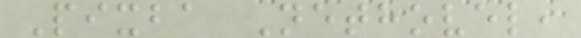Pixba Nethovel,
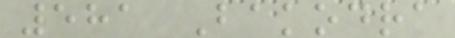581 Bakodra
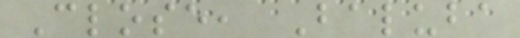Close, Baluba
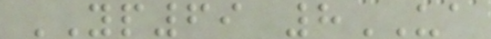YP69 8UA
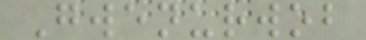Gwenurwob
